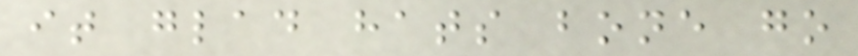it glad hats bone go
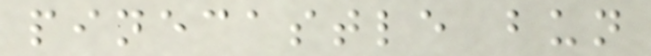pinecastle bun
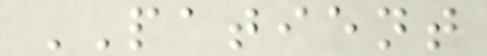PATIENT
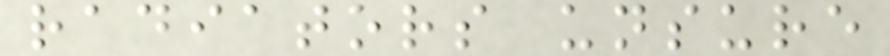radiators unsure
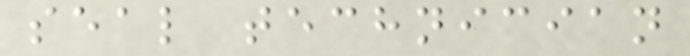seal technician
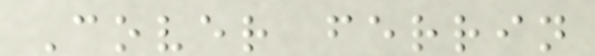Cover ferrin
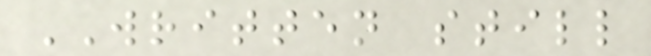WRITTEN still
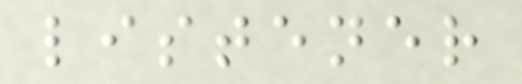listener
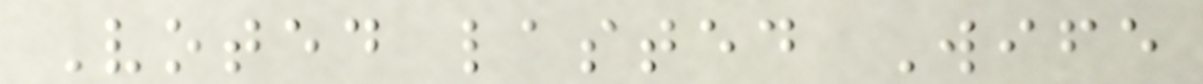Voted lasted Wife
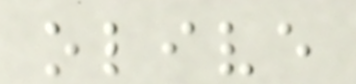olive
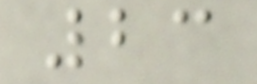23
